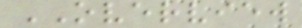OVERVIEW
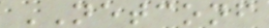NETCONF
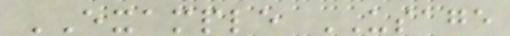EXAMPLE USAGE
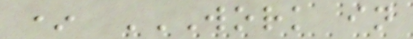* WORK IN
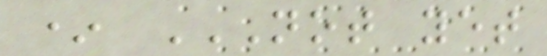* NOT YET
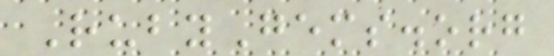RubyGems.org
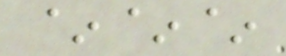~~~
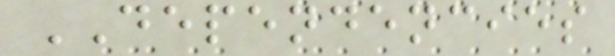DEPENDENCIES
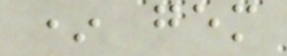* gem
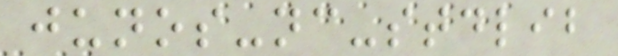junos-nc-stdlib
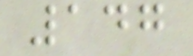147
